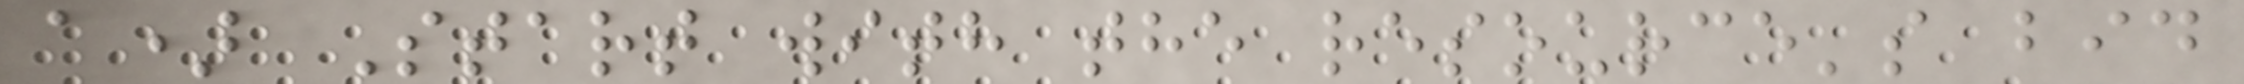a) Start with the resource's bid
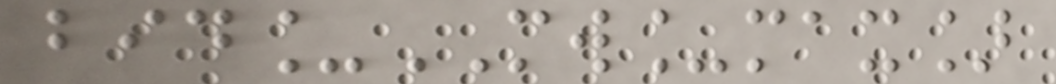bid_MW_max]
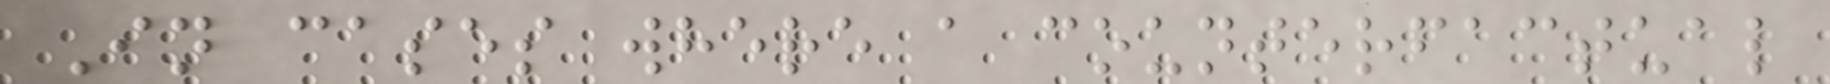In cases where a counterfactual
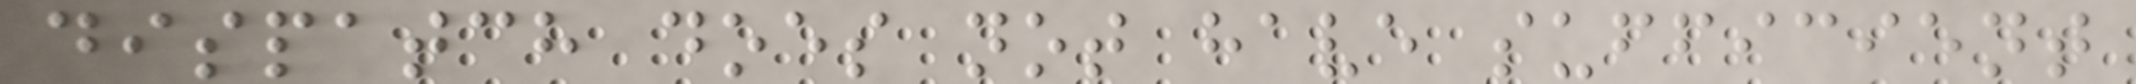dispatch does not have sufficient
